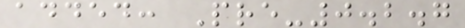added: Pre-0.2.7
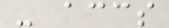- accs
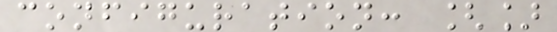configuration: []
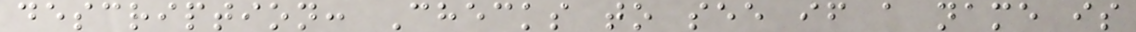description: Checks to see if a name is
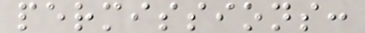permissions:
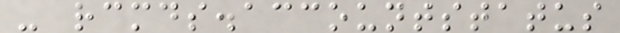- rcmds.accountstatus
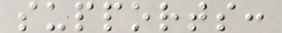supports:
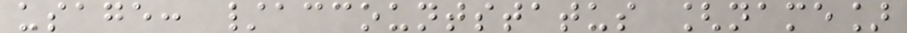usage: /accountstatus [name]
